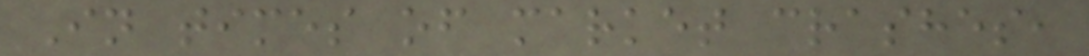In times of market crashes,
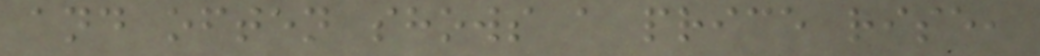and often shows a price rise,
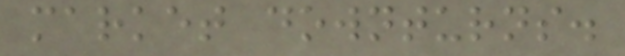market downturns.
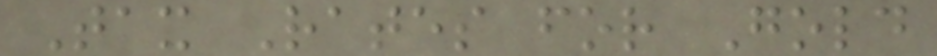Tax Rates for Gold
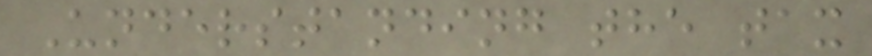Understanding the tax
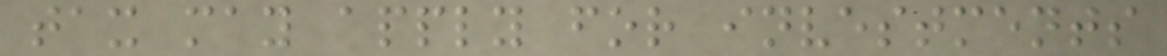tax may apply for investments
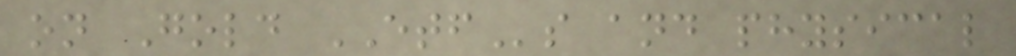on Gold ETFs and physical
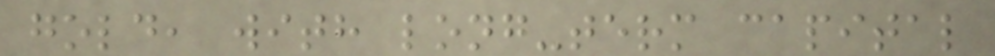gold, with long-term capital
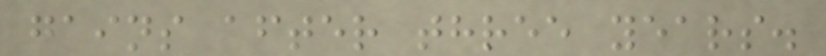gains after three years.
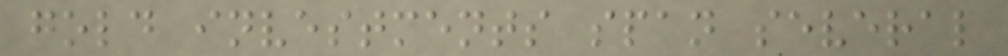gold investments span several
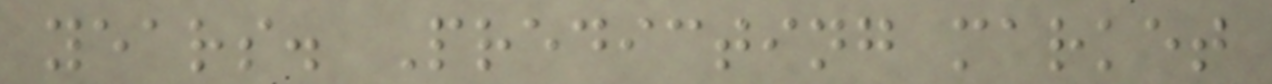years. Predicting market
